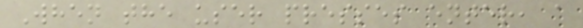When the user presses enter, a
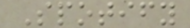Spotify
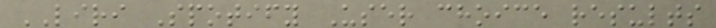LIRI Spotify User choice results
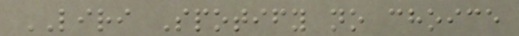LIRI Spotify no choice
